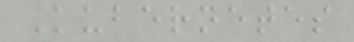Kubernetes
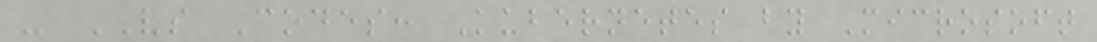- VS Codes: Kubernetes by Microsoft
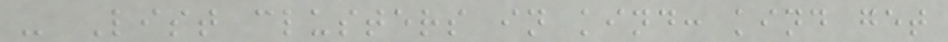- List clusters in kind: kind get
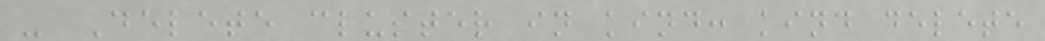- Delete cluster in kind: kind delete
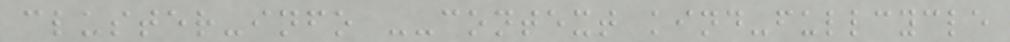cluster-info --context kind-fullcycle
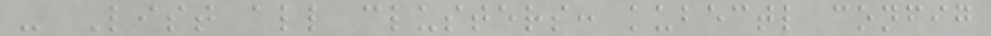- List all clusters: kubectl config
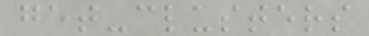get-clusters
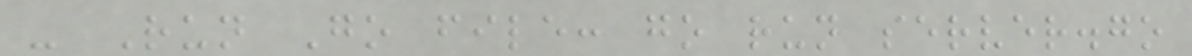- Run Go file: go run server.go
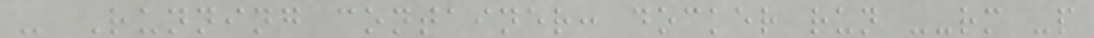- Running container: docker run --rm -p
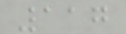117
